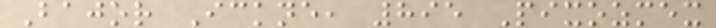Bajor Ickne, 895 Pixozmex
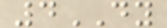4DY
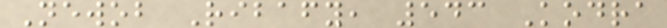Newob Ribafy, 543 Kodra
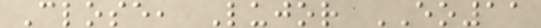Close, Lujor EO11
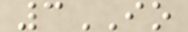3IO
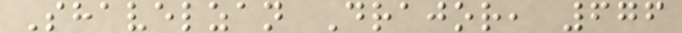Shavelzan Drajor, 676
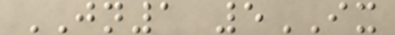JN1 5IX
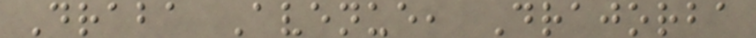Draba Avenue, Drajorba
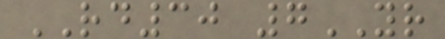RD30 7YR
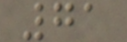71
